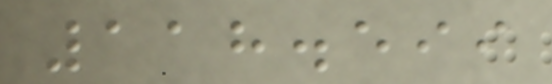118.599
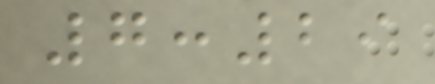7:29
